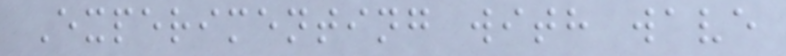Experimenting with wave
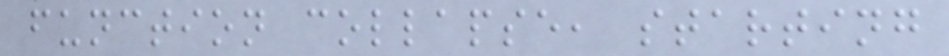function collapse, starting
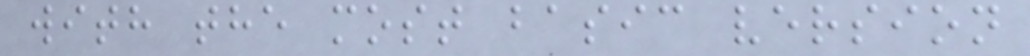with the most basic version
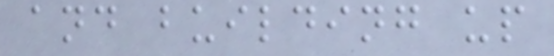and building up
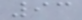93
